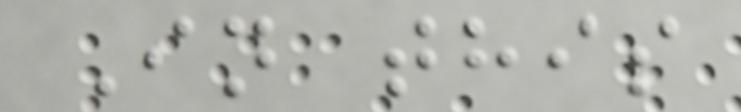In this
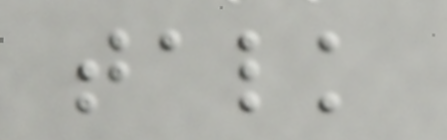talk
